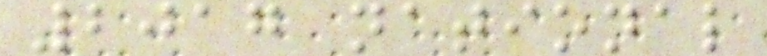2017 national
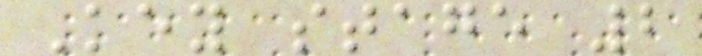Key stage 2
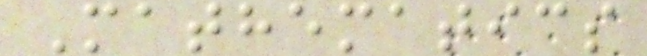Mathematics
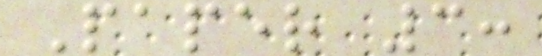Paper 3:
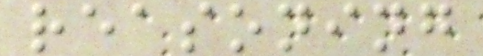reasoning
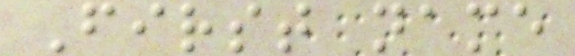First name
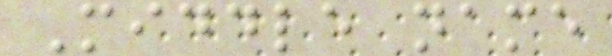Middle name
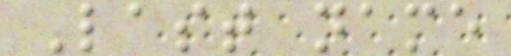Last name
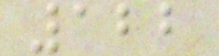122
